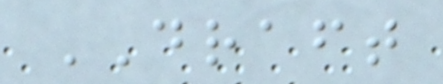DRAFT
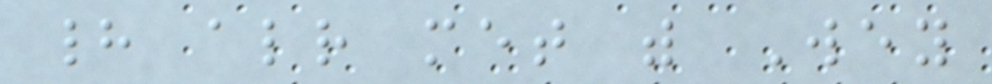had already met with Wey
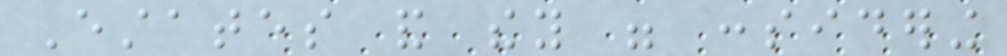Estates and they were considering
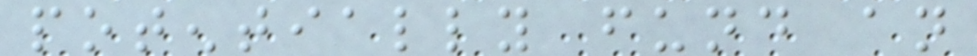potentially fund an
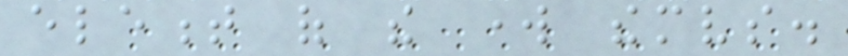element of the work themselves.
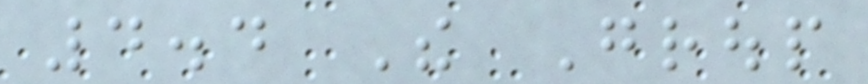4.4 The Group
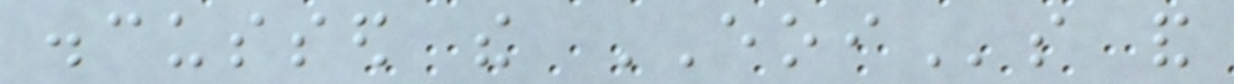discussed the EOIs and
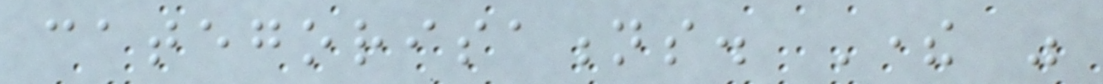categorisations. There was
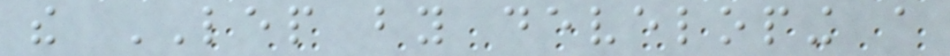the LEP by developing a
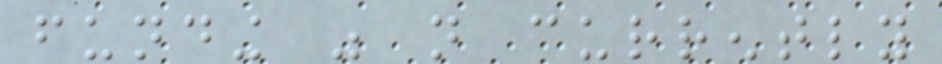funding was not currently
